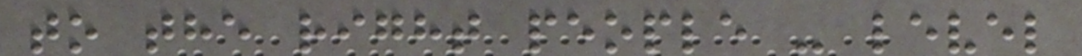to the right people - level
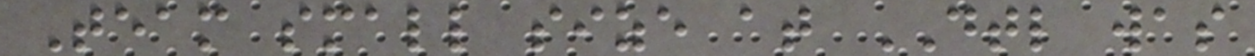Team small size at DTL was
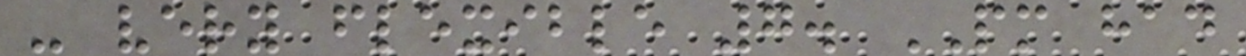- very flexible 7. PM had
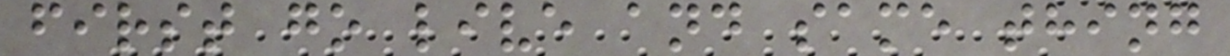first go live and same thing
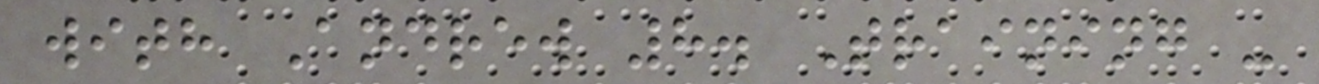with Andrew 8. Training -
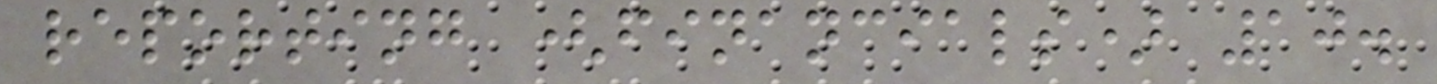reporting (financials) 10.
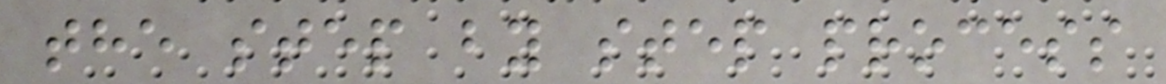the step by step process
